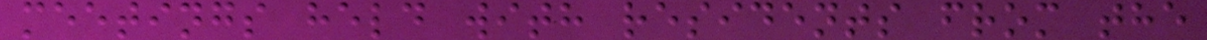meetings held with residents from the
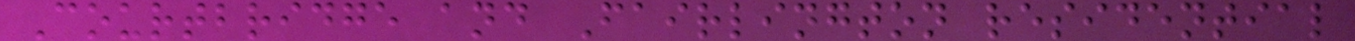Courtbridge and Fairlington residential
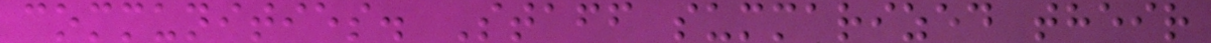communities. Staff summarized their
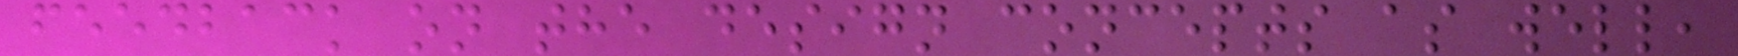feedback on the design concepts as well,
